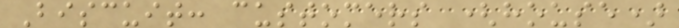Biscuit: customers (house)
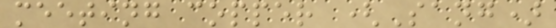meeting copper (Sang)
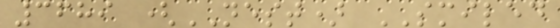3689 (NEST) SMILED
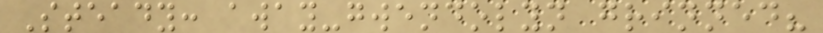Steady: away-gwendolyn grinned?
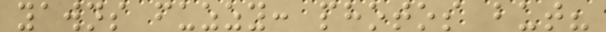yawns fuzzy: photos but?
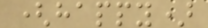(happy)
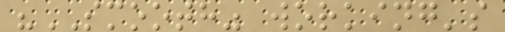"SMOOTH" working's
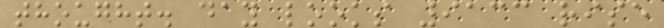thought. day looks 9133 rise
